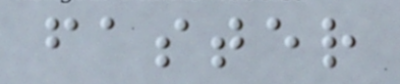faster
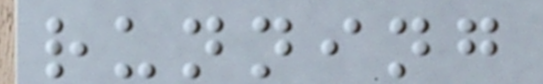running
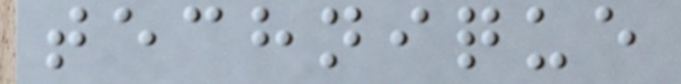technique
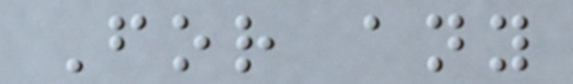For any
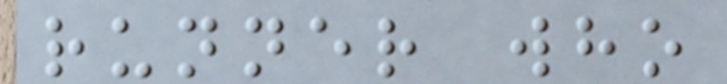runner who
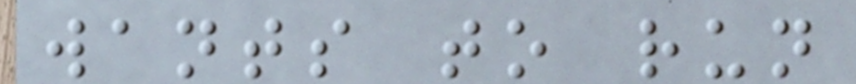wants to run
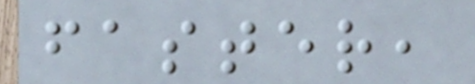faster,
